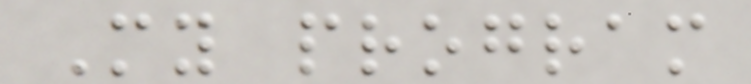My program
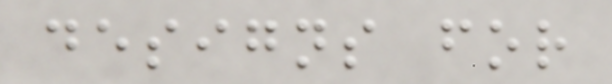designs for
